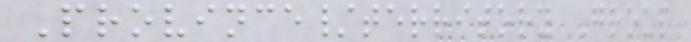Province/territory Group
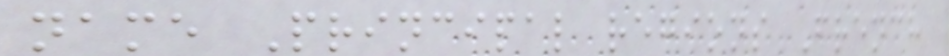name Principal regions French
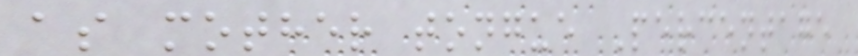as mother tongue Percentage
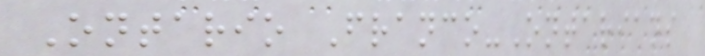Ontario Franco-Ontarians
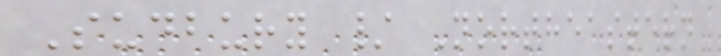Sudbury / Northeastern
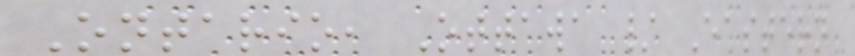Ontario, Ottawa / Eastern
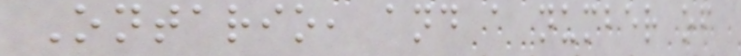Ontario, and a number of
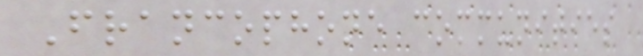Francophone communities
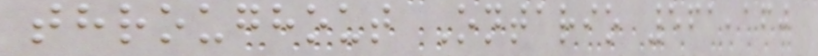throughout Ontario 561,160
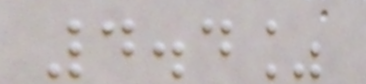4.4%
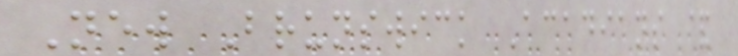New Brunswick Acadians &
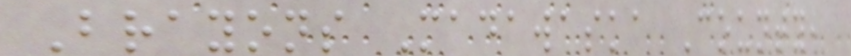Brayons Madawaska County,
